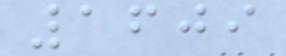1609
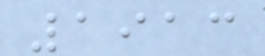1913
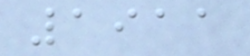1911
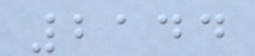2144
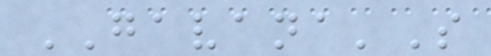GAVANA'S
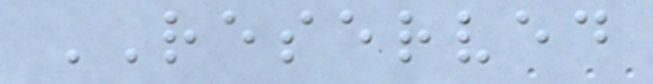RESERVED
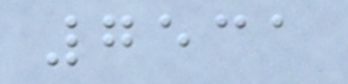7531
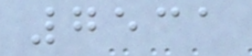7531
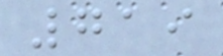719
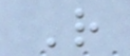R
